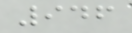946
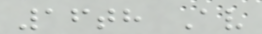16th Av
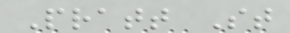Pratt St
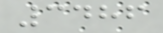3486
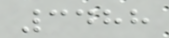3488
